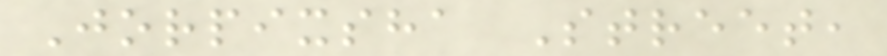Jorpixsha Street,
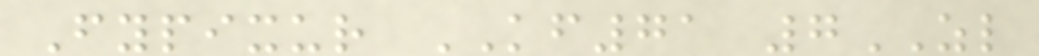Fypixur KF71 7ZL
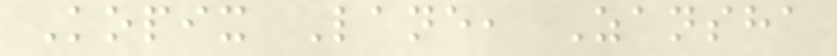Kopix Lane, Zansha
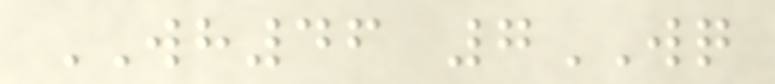WH46 7WQ
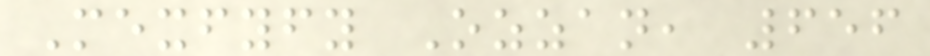Mexfyfy Ozzan, 656
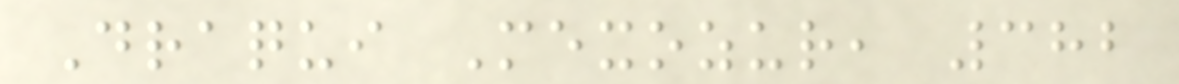Draqui Mexozur, 382
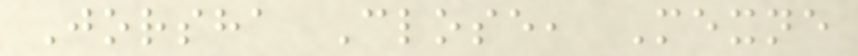Jorsha Close, Mexne
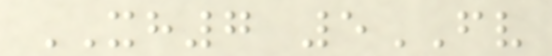XH7 5FV
